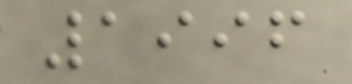1996
